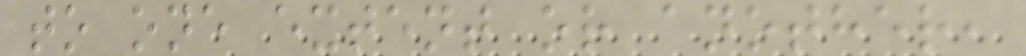to one extent or another,
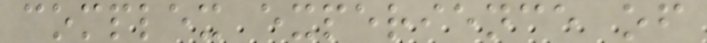complex experience of
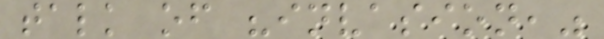talk of "invasion,"
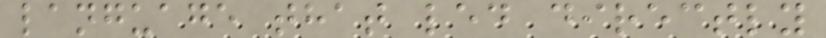language that led directly
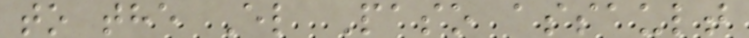to the El Paso assault
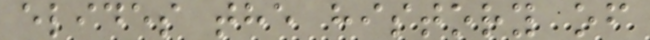elides the history of
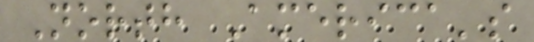North America's
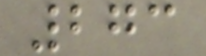273
